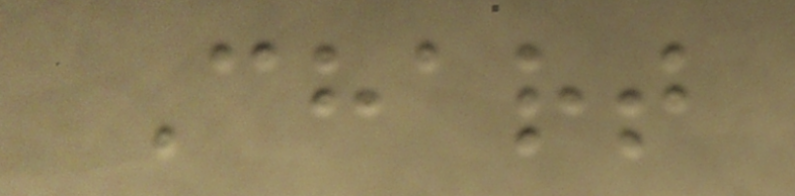Chart
